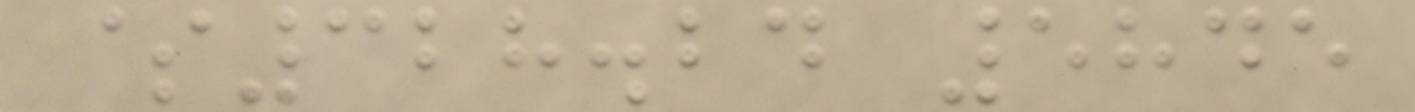$328.24 5845
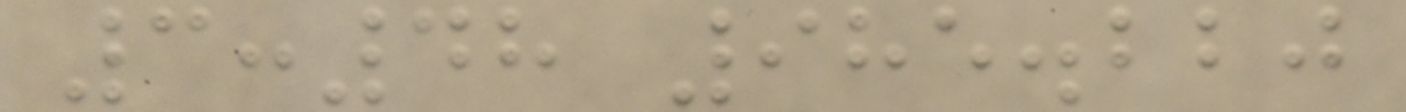3:48 985.220
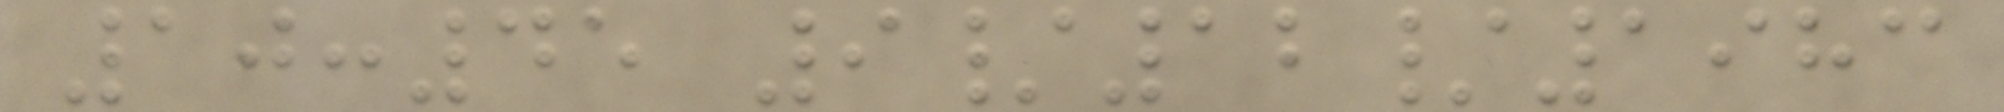10:45 9/12/1983
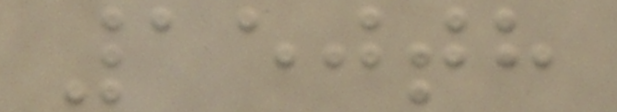150th
